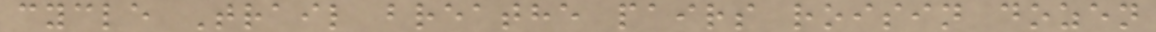cycle Trail breathe pairs roisin dozen
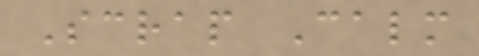Scrap Calm
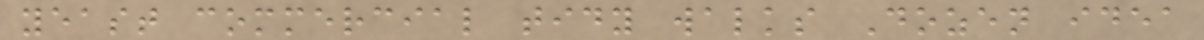yeast commercial tidy walks Dozen idea
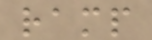ramp
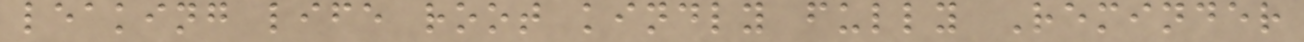leaking life root kindly fully Reminder
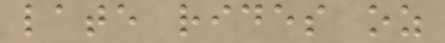late rides oz
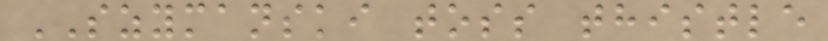SZYMANSKI toss thistle
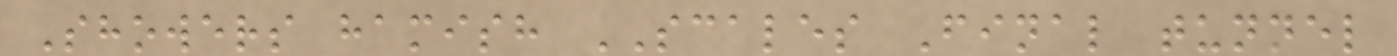Showers hamish SCALES Final tunnel
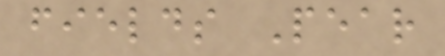fields Pear
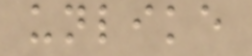unlike
